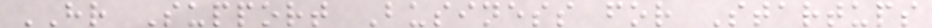HR Support Business for Startups
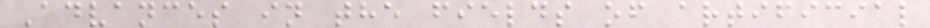Advances in the fields of artificial
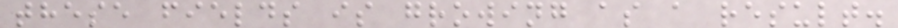these fields is growing as a result.
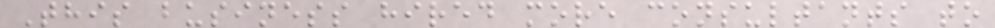This business hired more consultants to
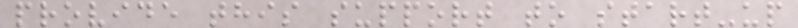provide this support to start-up
